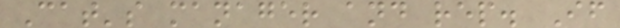Cat's manager and rep. If
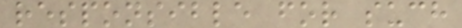responsible for such
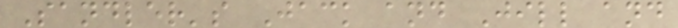Sandler's Jack and Jill and
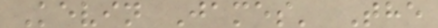Kevin James' The
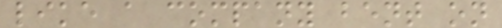like a company bent on
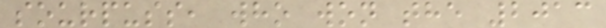sourpuss, who won the 2013
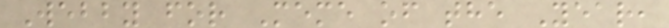Webby for Meme of the Year,
